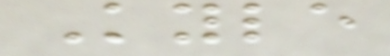Kyle
